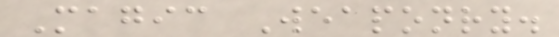Magic Weaponry.
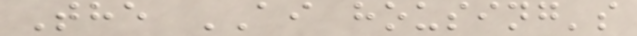The AI housing's
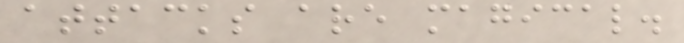attacks are magical.
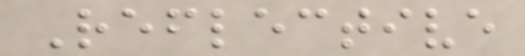Reflective
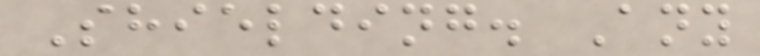Shielding. Any
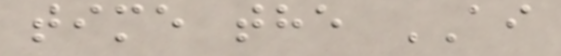time the AI
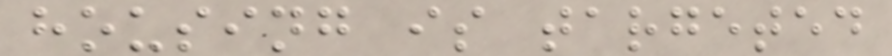housing is targeted
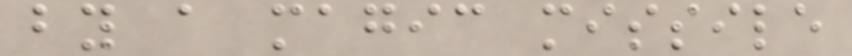by a magic missile
